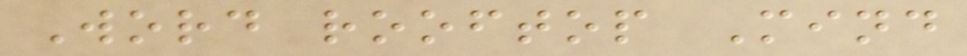Word rooftop Mind
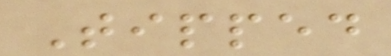Tipped
